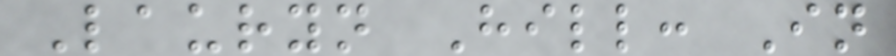Lauryn Hill: In
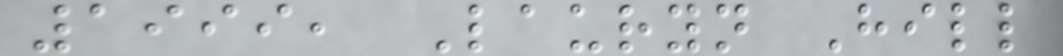1999, Lauryn Hill
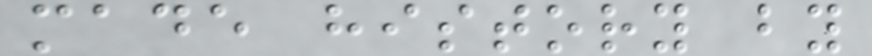made history by
